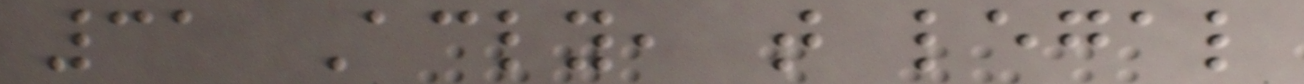31 Accordingly, that legal
